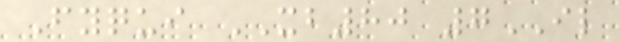Fyqui XB80 7IL
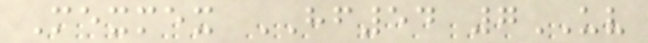Mexmex HF54 7UV
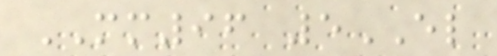MM96 5EL
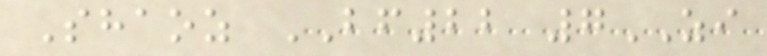Shaoz BF22 7ZI
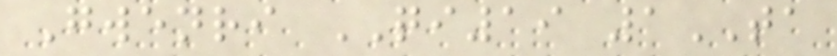Gwenri QI19 1TA
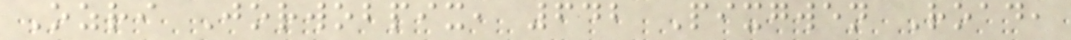Ozri Jorwobpix, 642 Pixgwen Road,
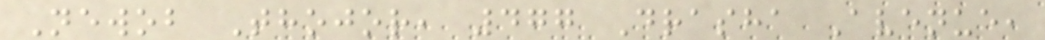Newob Thojor, 477 Drasha Avenue,
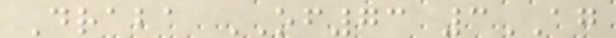Draba OF73 3AG
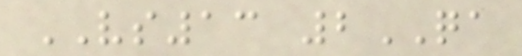VS13 2QA
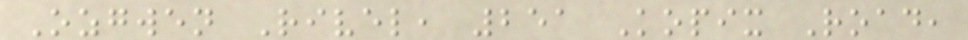Ozgwen Rivel, 251 Kopix Road,
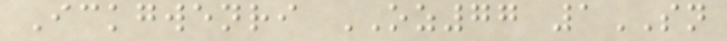Ickgwenri OZ77 1SN
